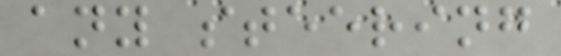any steering
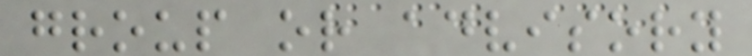group or advisory
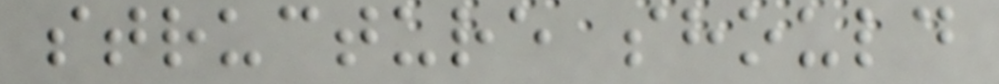structure should
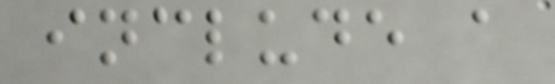include a
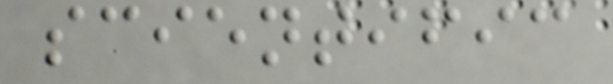scientific
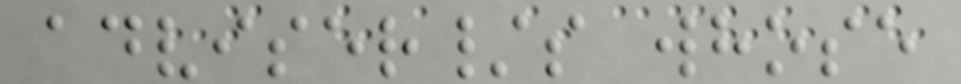adviser/s whose
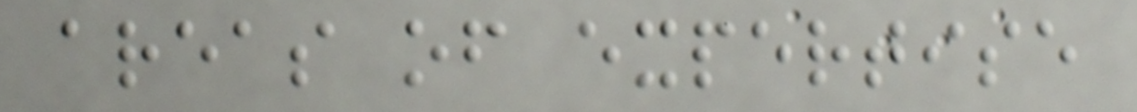areas of expertise
